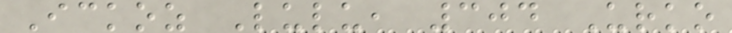Ickoz Lulu, 304 Urko
